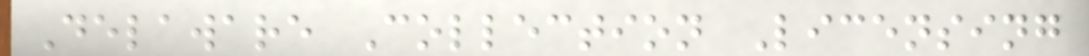Delaware Collection Licensing
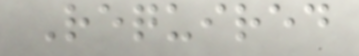Required
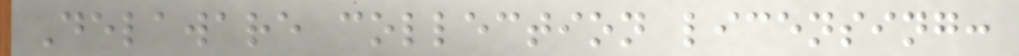Delaware collection licensing:
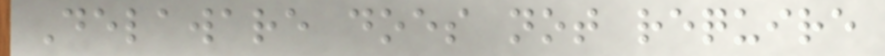Delaware does not require
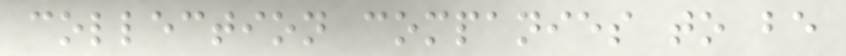collection companies to be
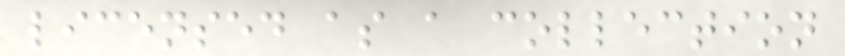licensed as a collection
